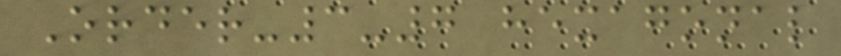Order-3-7 hexagonal
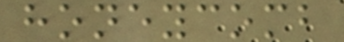honeycomb
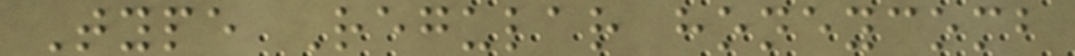Type Regular honeycomb
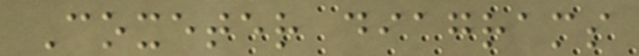Coxeter diagrams
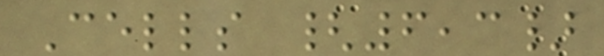Cells {6,3}
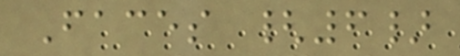Faces {6}
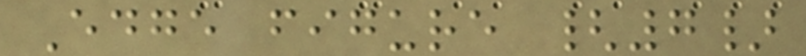Edge figure {7}
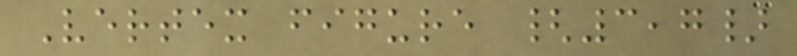Vertex figure {3,7}
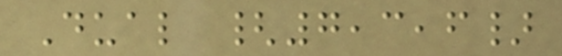Dual {7,3,6}
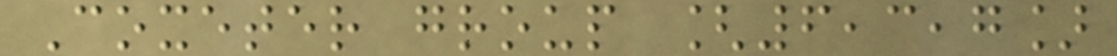Coxeter group [6,3,7]
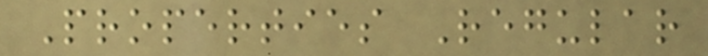Properties Regular
